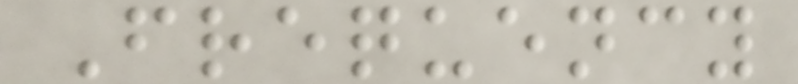Frequency
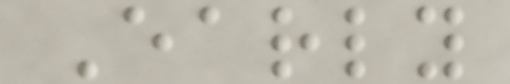Early
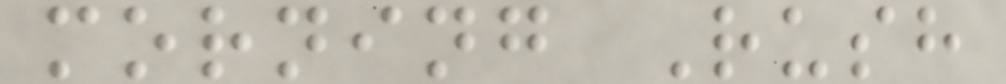morning Rush
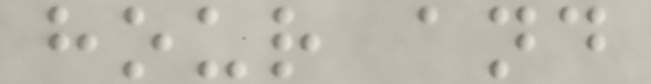hour and
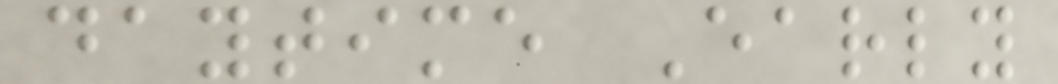daytime Early
